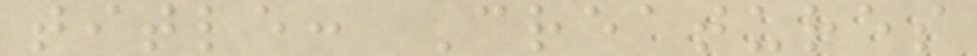title: Creatures
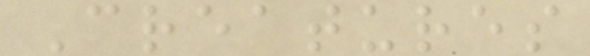Creatures
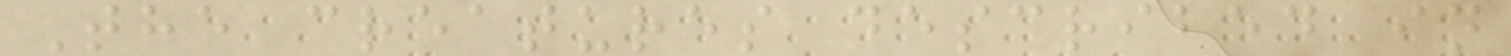The creatures described in
